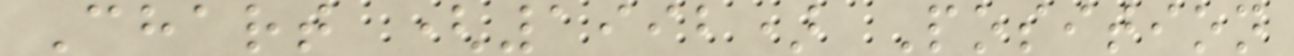Chart (1992) Position
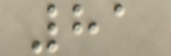81
